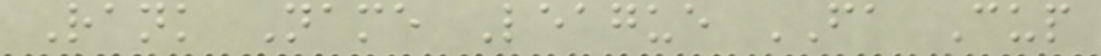Rank Name League FA Cup
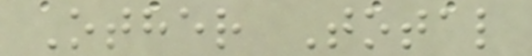Other Total
